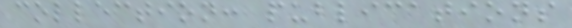collection: publications
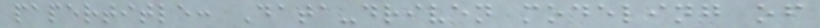papertitle: Data-driven modeling of
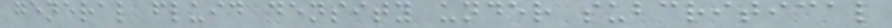general fluid density under subcritical
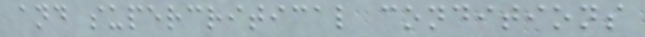and supercritical conditions
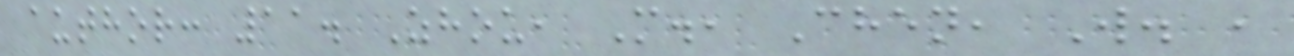author: 11. Zhou, M., Chen, W. ,
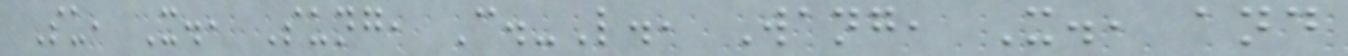Su, X., Sung, C.-L., Wang, X., and
